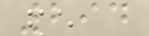294
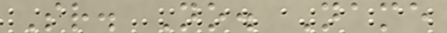Sr. No. Name
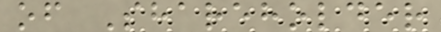of Shareholder
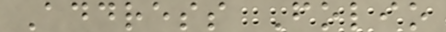Address Folio
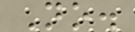No.
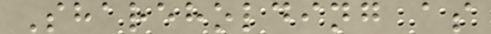Shareholding as
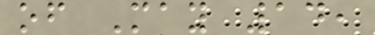of May 14,
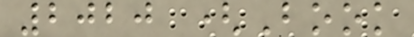2020 (Book
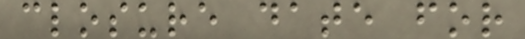closure date for
